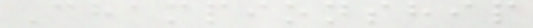Championship
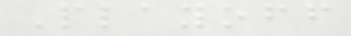Playoff
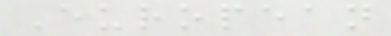European
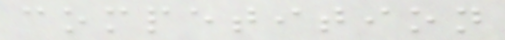competition
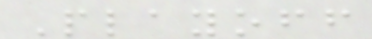Playoff
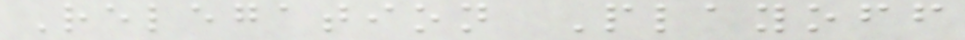Relegation Playoff
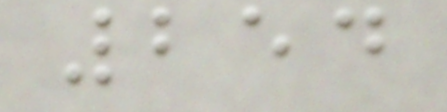254
